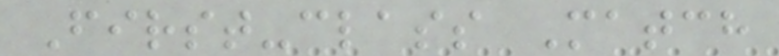First-class Match
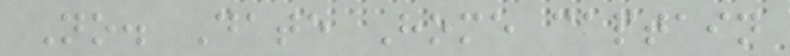No. Date Home captain
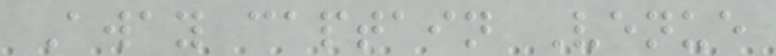Away captain Venue
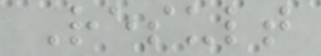Result
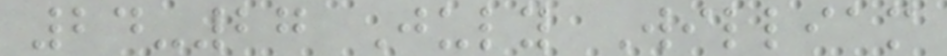24-27 July William
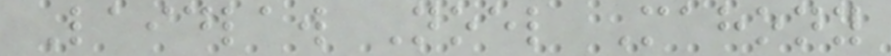Laidlaw Noel Mahony
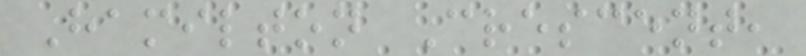Hamilton Crescent,
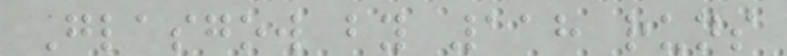Glasgow by 118 runs
